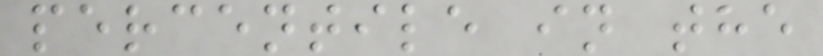percentile in the
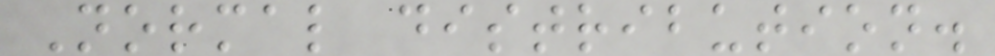Normal distribution.
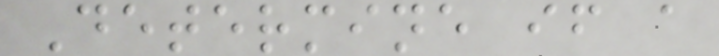Determine if a
